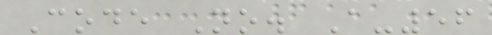Code No. A-56
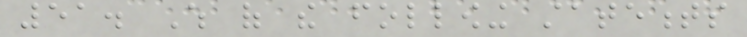51. Which of the following statements
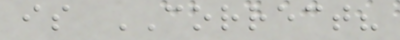is CORRECT?
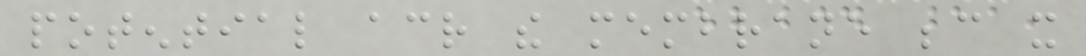potential across the membrane because it
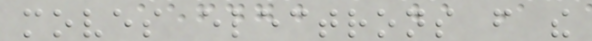moves electrons from the
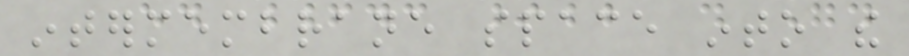intermembrane space into the
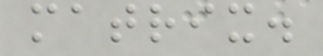matrix.
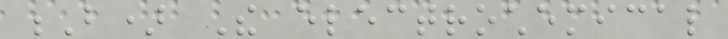B) The electrochemical
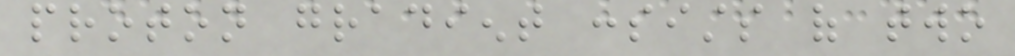proton gradient consists of two
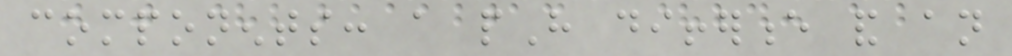components: a pH difference and an
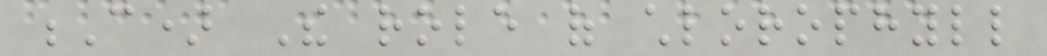C) The role of chlorophyll
